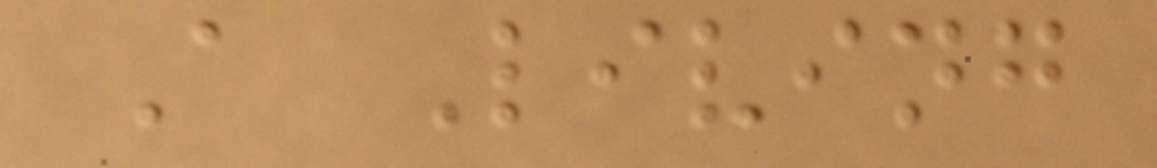A Living
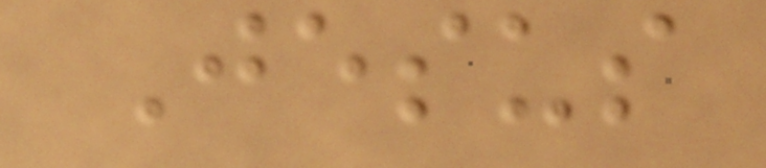Jesus
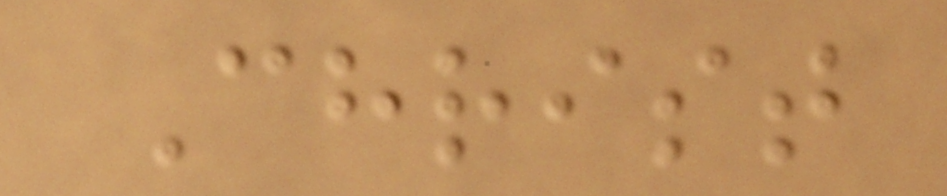Christ
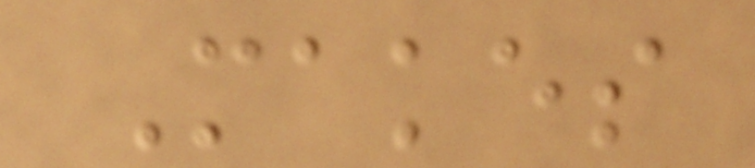Makes
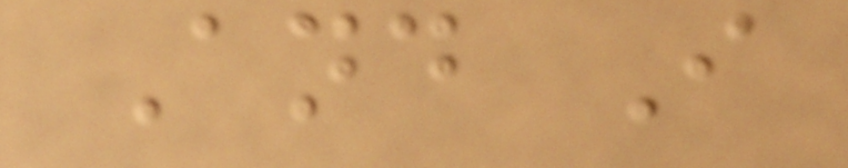And I
